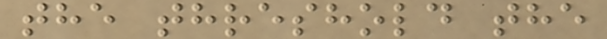the threshold the
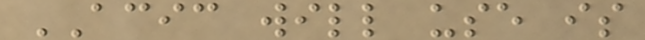ACIC will use is
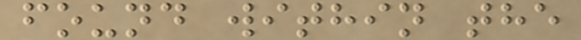found within the
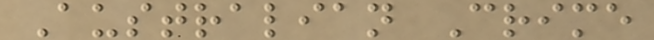Australian Crime
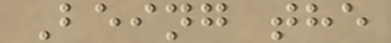Being the
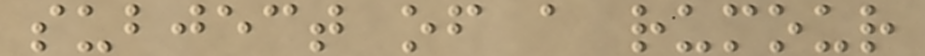subject of a rumour
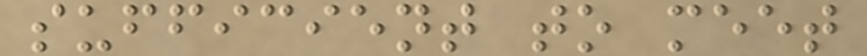sufficient to meet
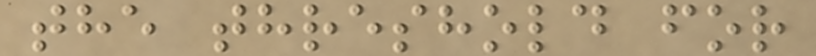the threshold for
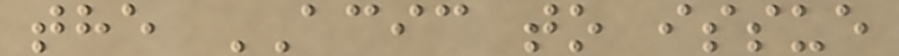the ACIC to issue
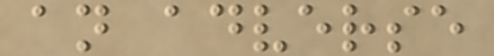an adverse
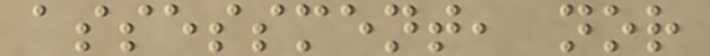assessment, nor
